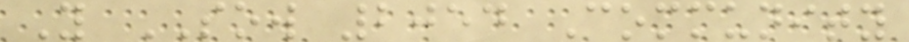Y SOW 2054 Community
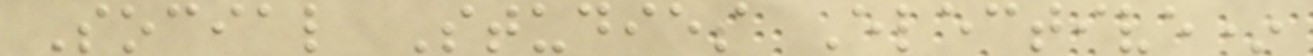Social Studies Elective*
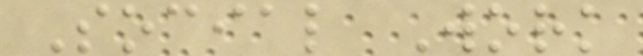Social Work
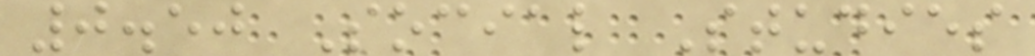0.50 Social Studies
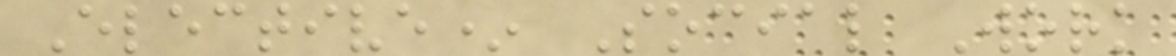Elective* Social Work
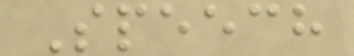Speech
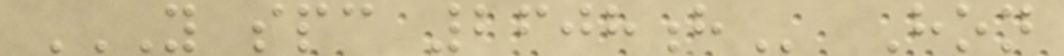Y SPC 2608H Hon
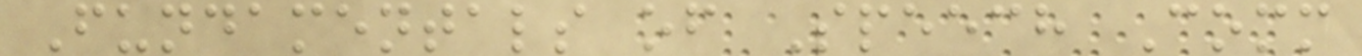Fundamentals of Speech Comm
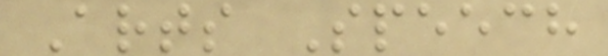Arts Speech
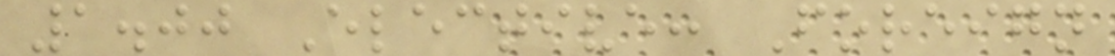1.00 Elective: Foreign
